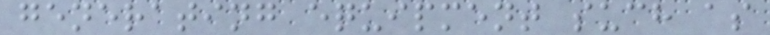generating equipment such as
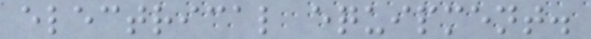electrical equipment.
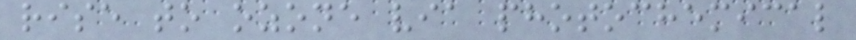rise to ozone via photochemical
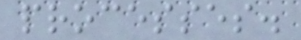processes.
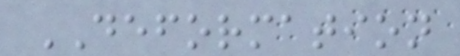DEFORMATION
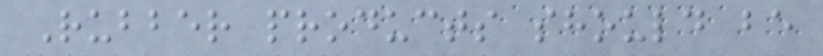Rubber products should be
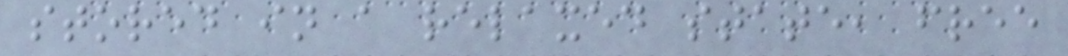stored in a relaxed state, free
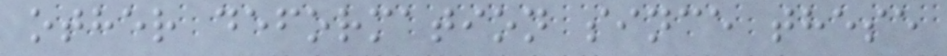other deformation since these
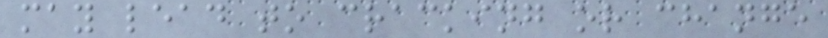may lead to cracking or change
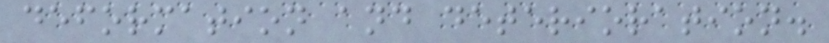deformation and deterioration.
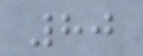80
